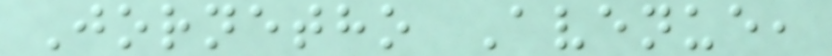Jornetho Avenue,
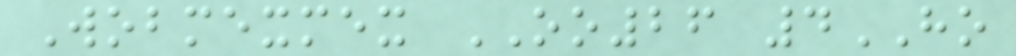Wobmexmex OO26 4HO
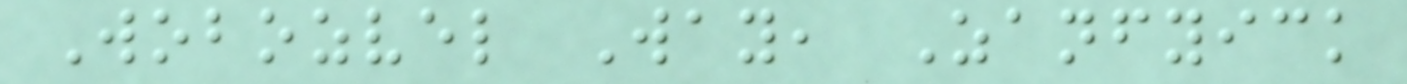Wobozvel Way, Zanfyick
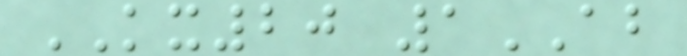KX20 1AB
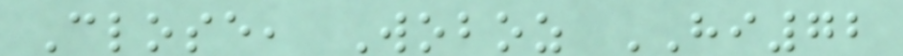Close, Woboz HI72
